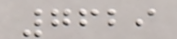7629
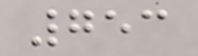753
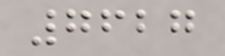7627
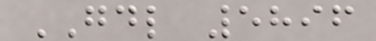GDL 5896
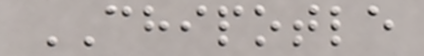CHIPOTLE
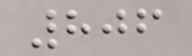806
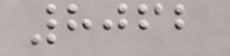8062
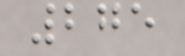275
